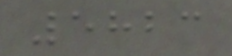5823
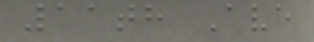11th Ave
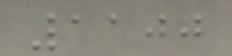1100
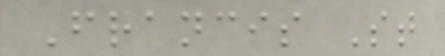Francis St
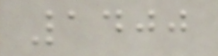1400
